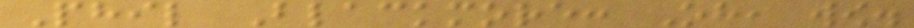Phil Blackmore: Oh, wow.
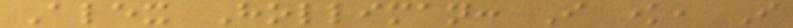Alex Holliman: I know, I
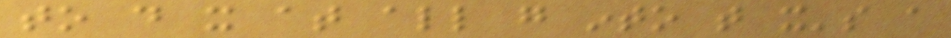to do it at all go into that it's a
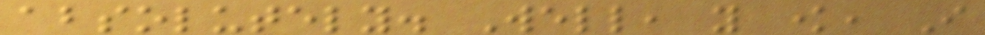absolutely. Well, you know, I
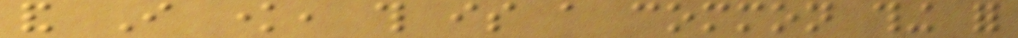and I know, this is a common thing for
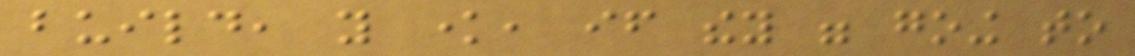build, you know, if they were going to
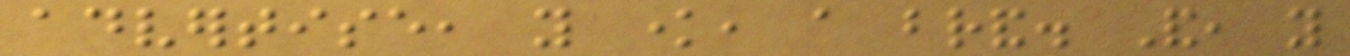advertise, you know, a brand. And, you
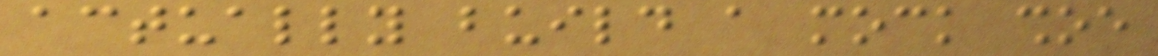actually build a mock shoe
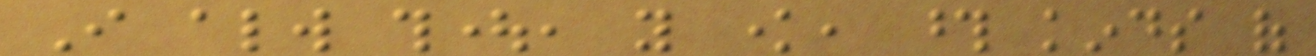I always thought, you know, those kinds of
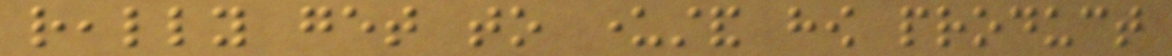really get to understand how product
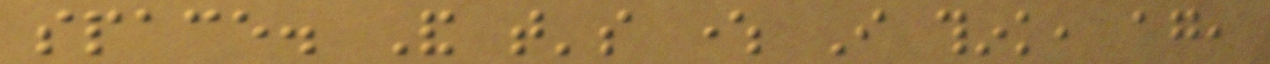space. And that's where I think, again,
